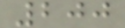200
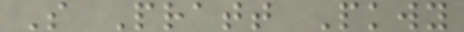S Pratt Pkwy
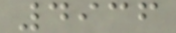4936
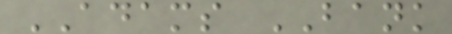ADAMS BANK
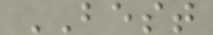BEST
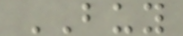BUY
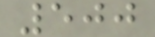500
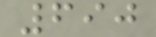690
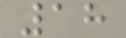18
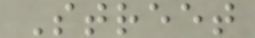Street
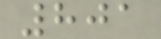801
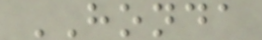HONDA
